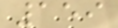159
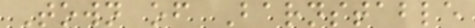Town of Barnstable
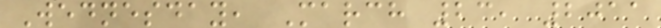Wednesday, March 23, 2011
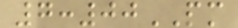7:00PM
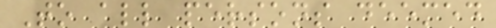To all persons deemed
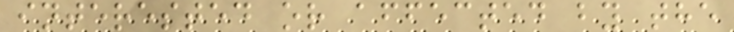interested or affected by the
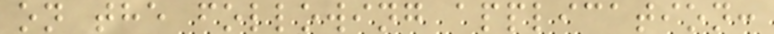on the following application:
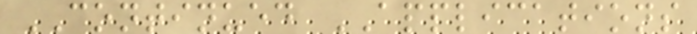CONTINUED APPLICATIONS
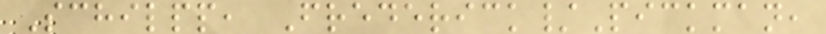Schilpp, Frederick/Pickman,
